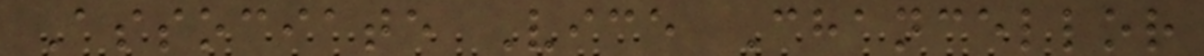Associate Vice Chancellor
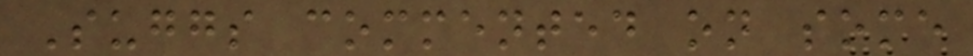Suggs commented on some
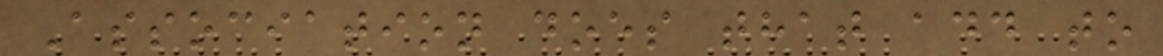Association does that add to
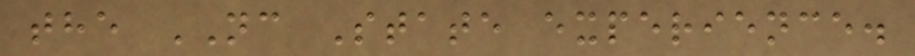the NC State experience.
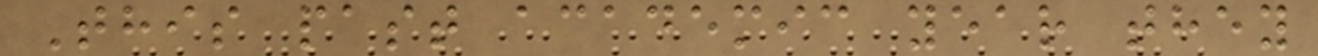This past academic year they
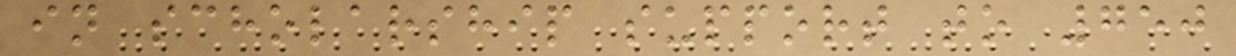in scholarship support to 750
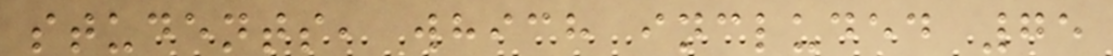students, which included 75
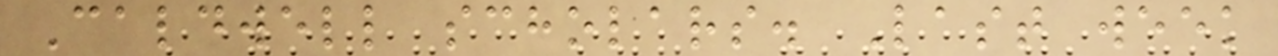Caldwell scholars. Last week
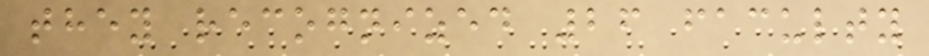they recognized 26 faculty
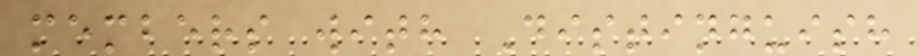members with Distinguish
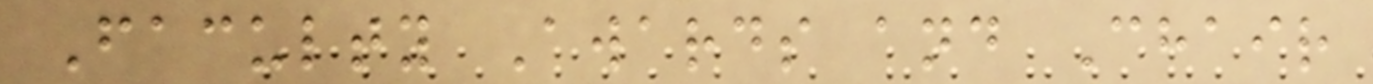Faculty Awards and Chair
